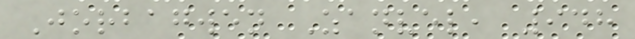Jorbagwen Zanvel, 948
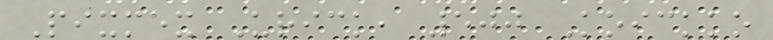Pixmex Urick, 500 Koickko
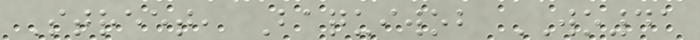Street, Baquiwob WO41
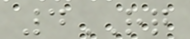4RQ
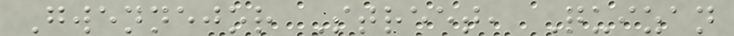Gwennejor Street, Quizan
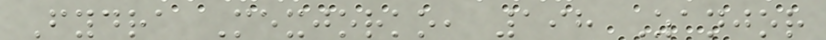Fydra Mexjorko, 198 Zanjor
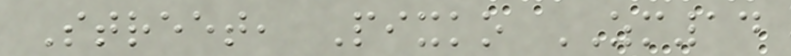Street, Pixko ZM14
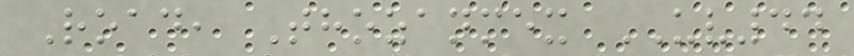Road, Thozanmex UV44
